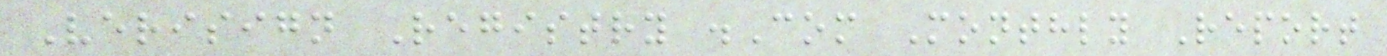Verisign Registry .Com Monthly Report
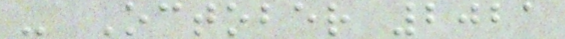- October 2021
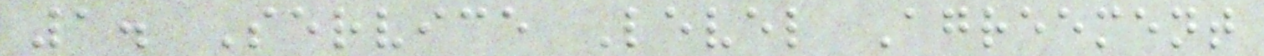1. Service Level Agreement
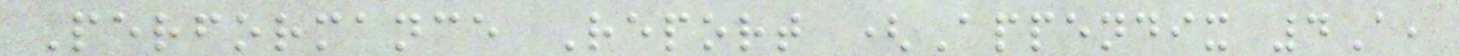Performance Report (Appendix 4A,
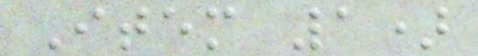Item 1)
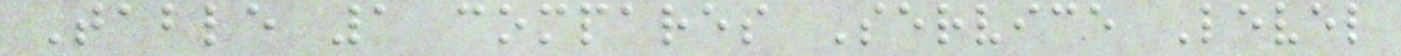Table 1 compares Service Level
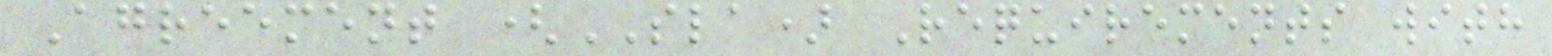Agreement (SLA) Requirements with
